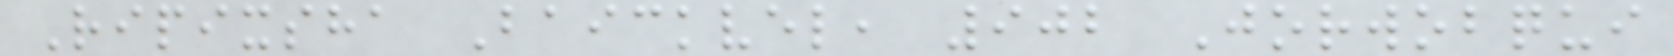Ripixsha Baickvel, 902 Jorwobqui
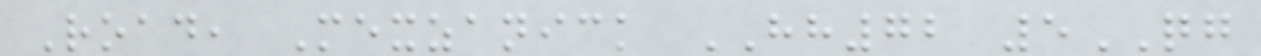Road, Mexzanick HH72 5QG
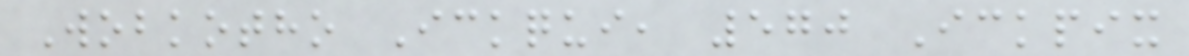Wobkotho Ickqui, 570 Ickpix
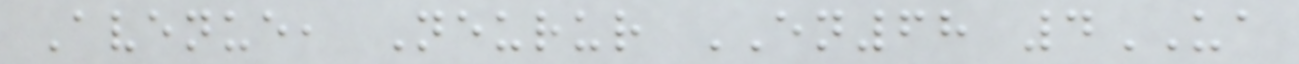Avenue, Neurur EN68 4UA
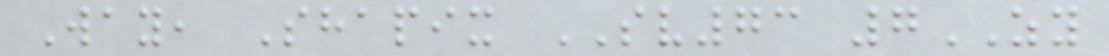Way, Shapix SV73 7ZY
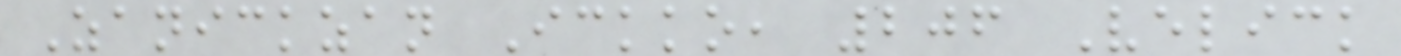Zanickzan Ickko, 206 Velick
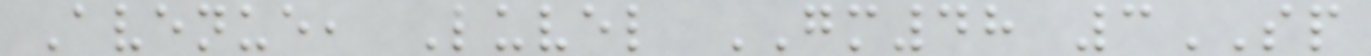Avenue, Luvel GM48 3SP
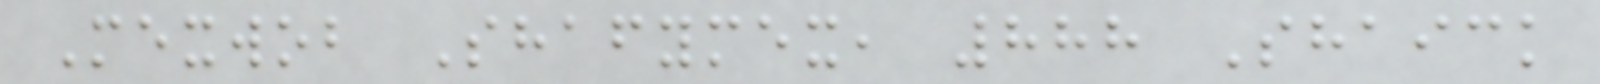Mexwob Shafymex, 888 Shaick
